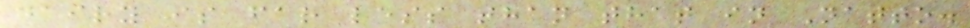dairy is far less than that in Natto.
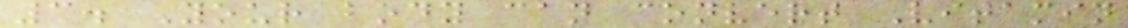3. Your body can convert Vitamin
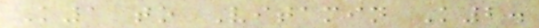K1 to Vitamin K2.
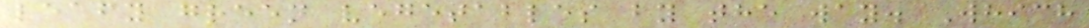leafy green vegetables by the way. Which
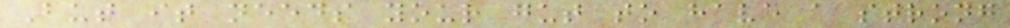But it needs your gut to have a strong
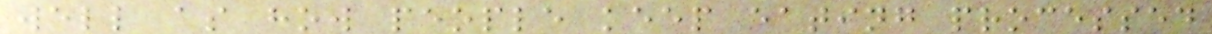well as how people keep eating processed
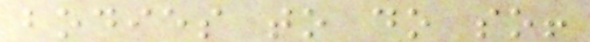bodies to do so!
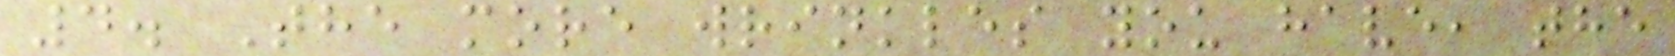4. The more wrinkles you have, the
